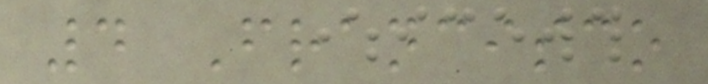4 Francisco
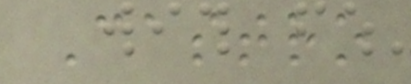Castro
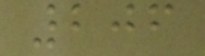206
